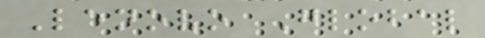Lenovo Global
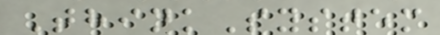ThinkSystem
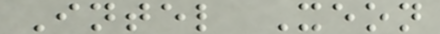Intel Xeon
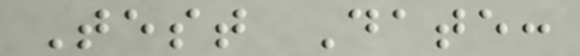Test Date:
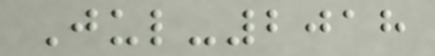Jul-2018
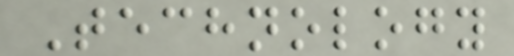Technology
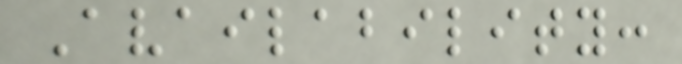Availability:
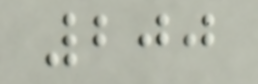200
